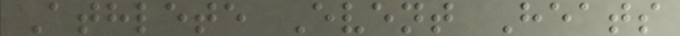Athlete Event Heats
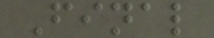Final
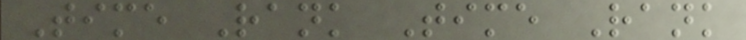Time Rank Time Rank
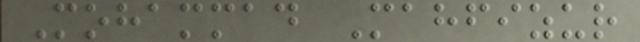Mohammad Mahfizur
